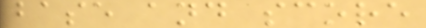base and score
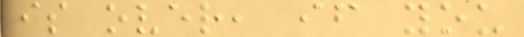is over, if you
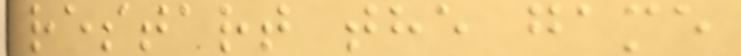restart the game
